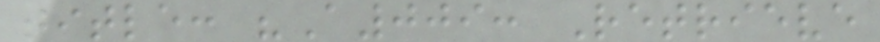title: "A009: Retrieve
